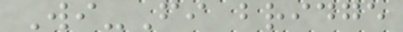Wi-Fi bridge
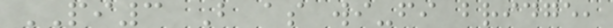PI3 B as wi-fi bridge,
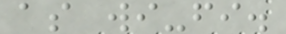as wi-fi.
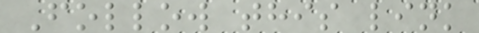Follow this link
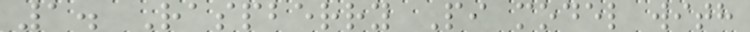1. Raspberry Pi model with
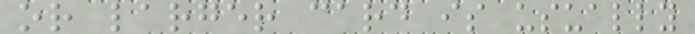or larger card is usually
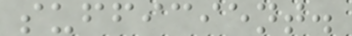sufficient.
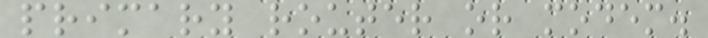primary router or modem.
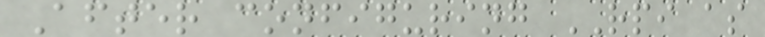After configuring RPI as
